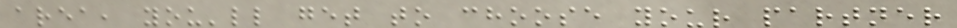area, you'll get to choose your partner
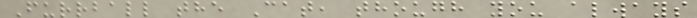Furrball the Cat, though you always
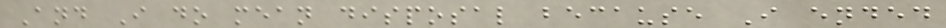And I do mean disposal because I ended
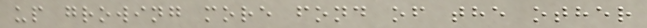up growing more fond of the other
